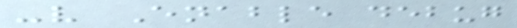-v Enable debug
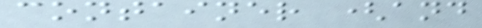container (and
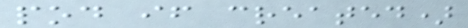pod if created)
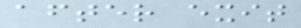after exit
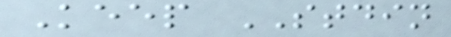Keep STDIN
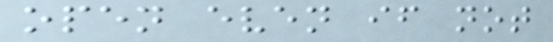open even if not
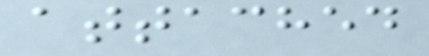attached
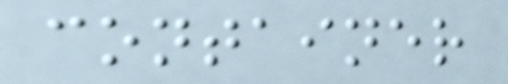container
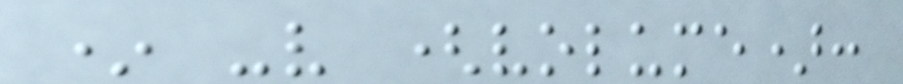* -v (volume):
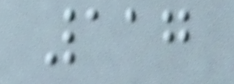117
